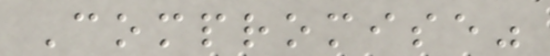Compromise"
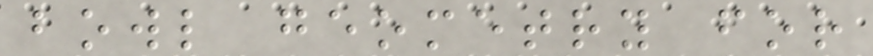bowl geometry for
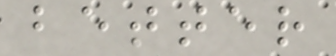better
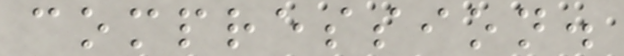compression.
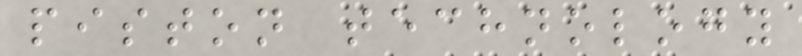piston technology
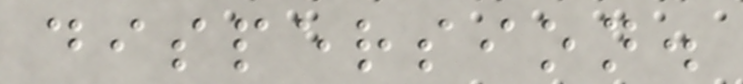dispersion.
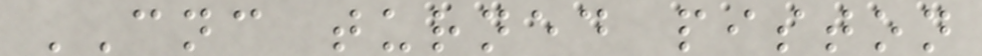CNC turned piston
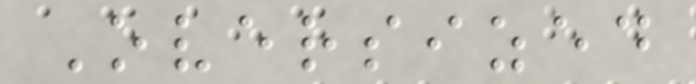Oversized
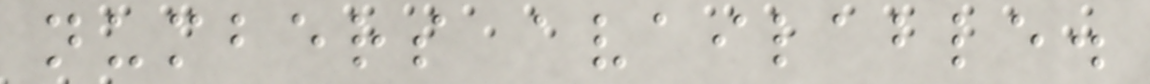numbers available.
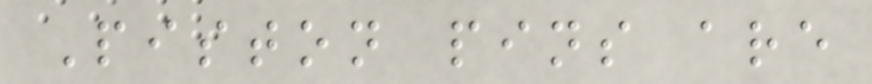Piston pins are
